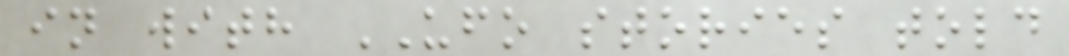in with UFO stories told
